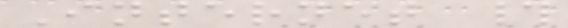Internet #
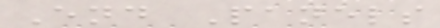End Panels
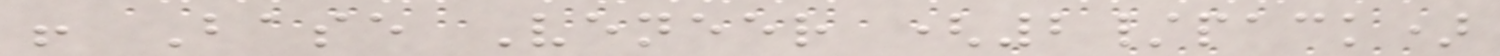! Base Veneer (2/pack)
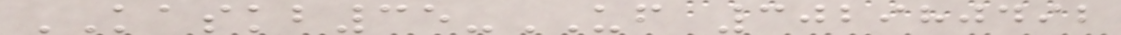KASKB35-UF 302980492
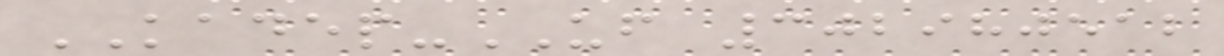KADEP-UF 302980512
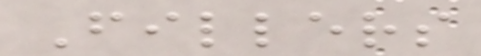Fillers
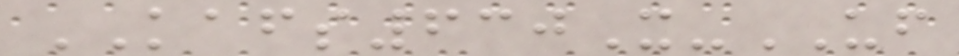KAFS630X-UF
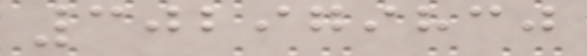302979830
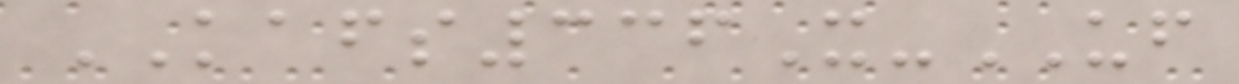KAFS336X-UF
